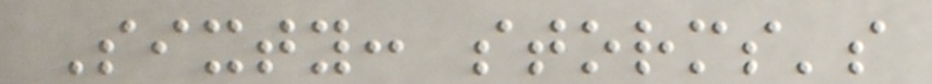Sixty: storms's
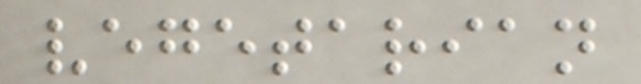vegetarian
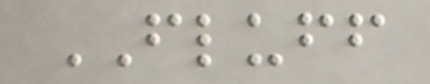FLUFF
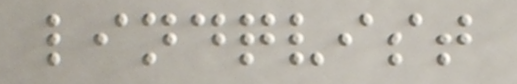lindqvist
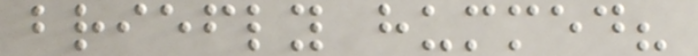briefly hummed?
